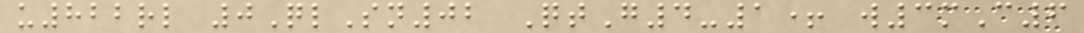u822rl 0QlSn02 QtG4-1+ w3mC6
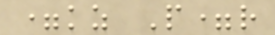=kz P=r
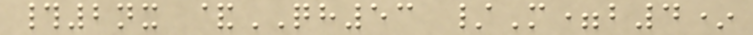#2nx &QH53 /M=b4*
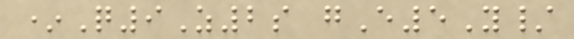*Q9Z2s gE5Y/
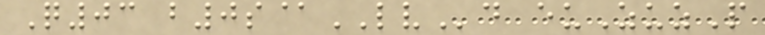Q03 b0s@LVd euZuzP
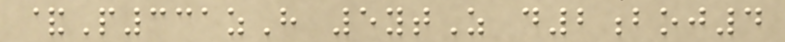&P331zH 5ytZ d2boj4
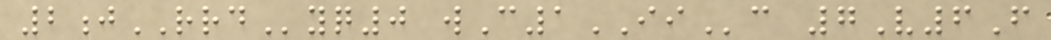2jRRDyq0 wC1IIc 7V6F
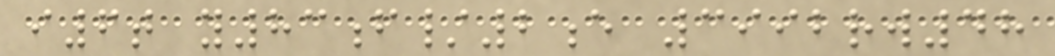i6t y83f/2e 3992rw48
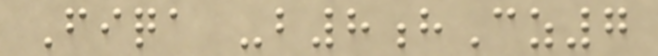Fiqa -b8hCz7
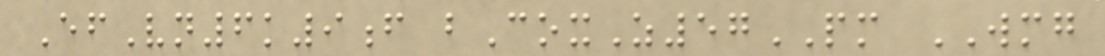EfVn6k9f bCoxZ57PM WMG
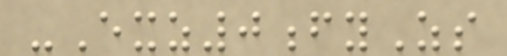-Exz0fyZs
